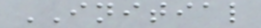INITIAL
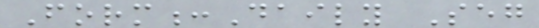Form:Daily Seg
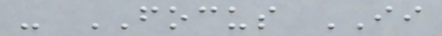- FOCUS II
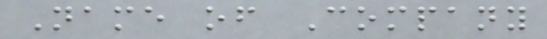Name of Company
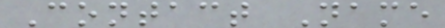Contact Name
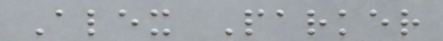Alex Parker
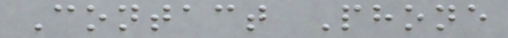Contact Phone
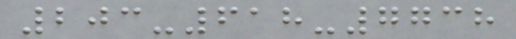203-618-7738
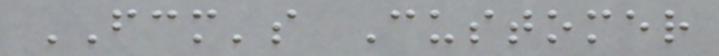FCM's Customer
